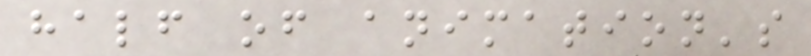half of animation's
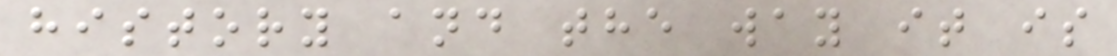history and the way it is
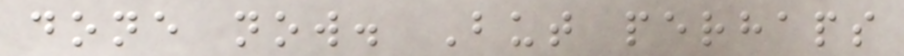done now. But perhaps
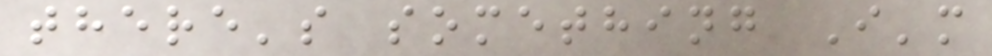there's something I'm
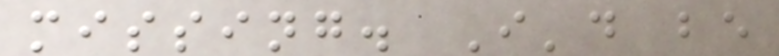missing. I'd be
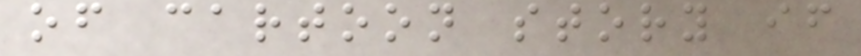of cartoon story if
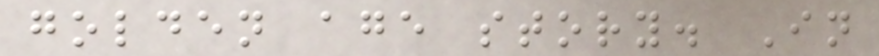golden age story. In
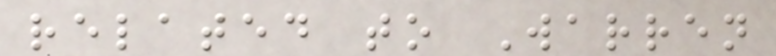related to Warren
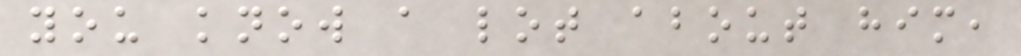you know a lot about him,
